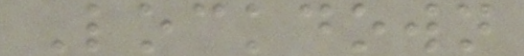Lockdown
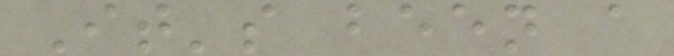It's been a
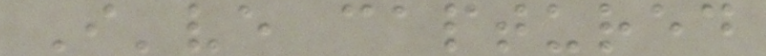I've captured
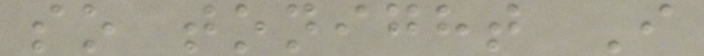so tonight I
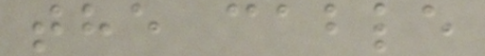the cable
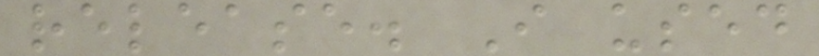release. I used
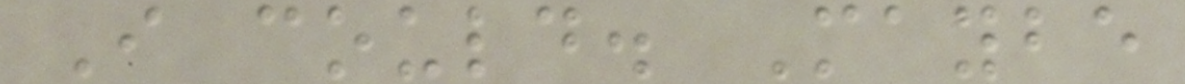I could. Maybe
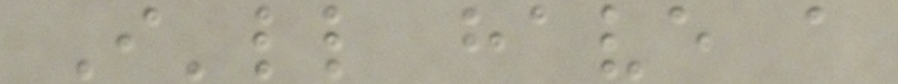I'll have a
